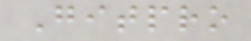Gitpro
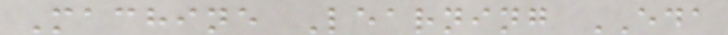Machine Learning EDA
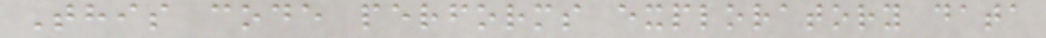This code performs exploratory data
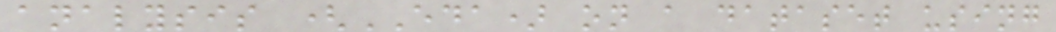analysis (EDA) on a dataset using
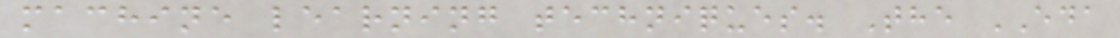machine learning techniques. The EDA
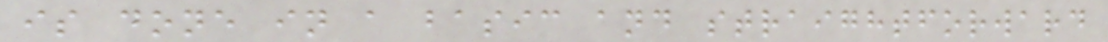is done in a basic and straightforward
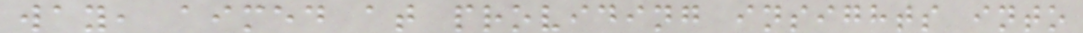way, aimed at providing insights into
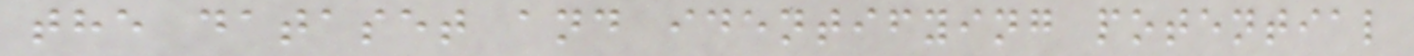the dataset and identifying potential
